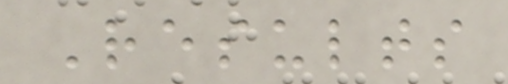Results
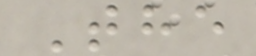The
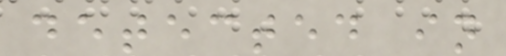detected in
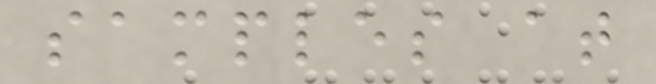samples at
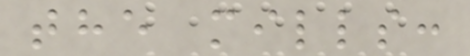the mills:
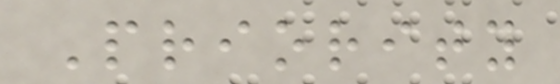Priority
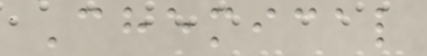Chemical
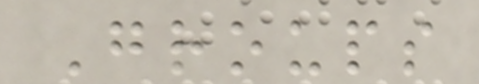Groups
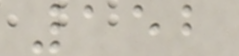152
